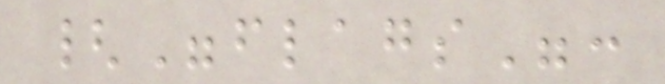{"flags":
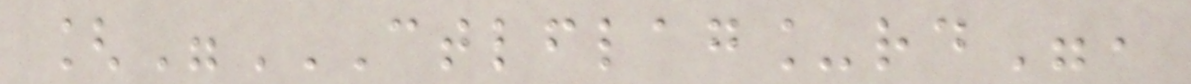["CTLFLAG_RD",
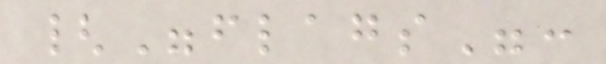{"flags":
